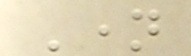Name
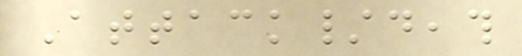Attack/death
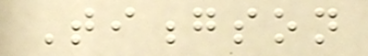Tiongson
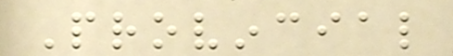Provincial
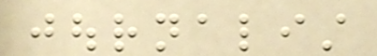journalist
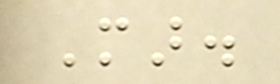Mar.
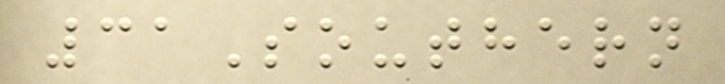31Southern
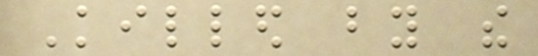Killed by the
